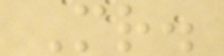Mr.
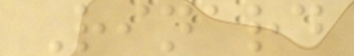Rinard
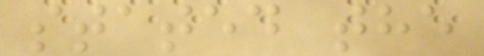stated the
